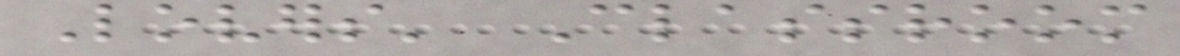Lovers' Classroom
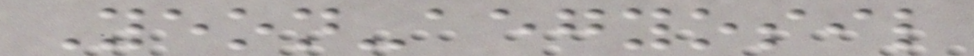Yeon-aegyosil
